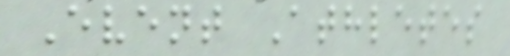Event Athletes
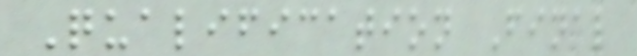Qualification Final
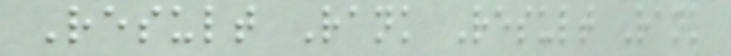Result Rank Result Rank
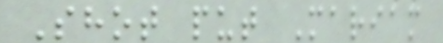Shot put Mariam
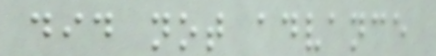did not advance
